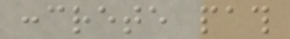concrete path
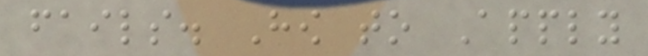fails. How to Apply
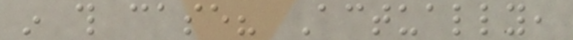in this case? Actually,
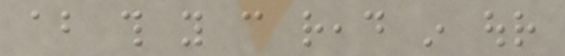about this you can read in our
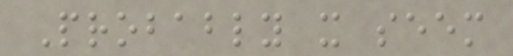Probably it seem
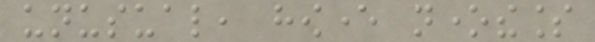unusual, however nonetheless
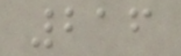216
